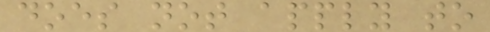does not apply to
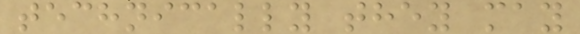technically they may
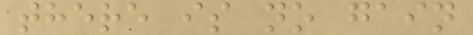there is no gain
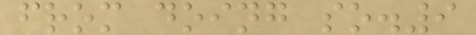from doing so.9
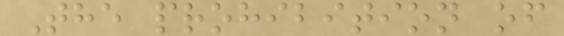The prohibition of
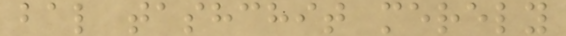bal tashchit merely
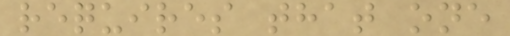requires that one
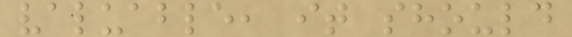valuable, it should
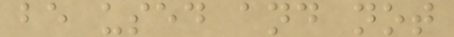be used and not
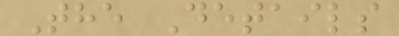The Details
